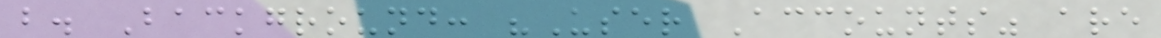b. Background: "User Accounts" are
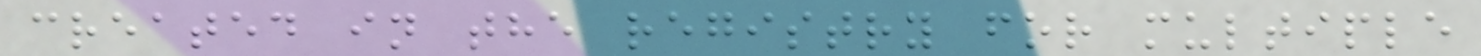created in the registry for multiple
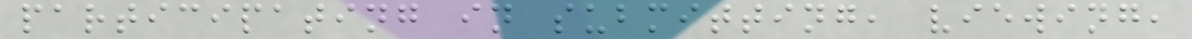participating in submitting, viewing,
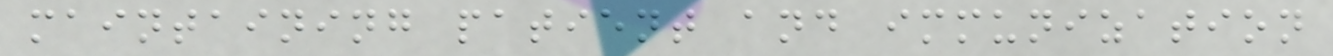maintaining patient and immunization
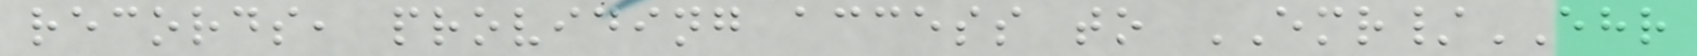records, providing access to EMR/EHR
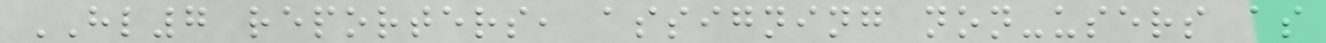HL7 reporters, assigning non-users as
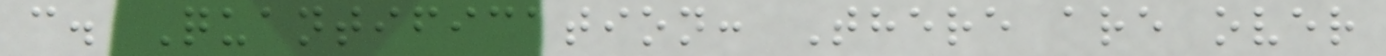c. Quantification: There are over
